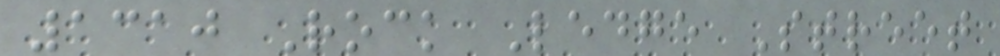1310 Rock Ledge Street
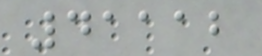41112
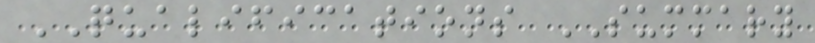QUALIFICATIONS SUMMARY
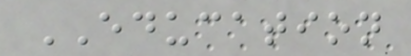EDUCATION
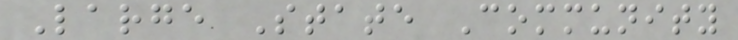Large State Community
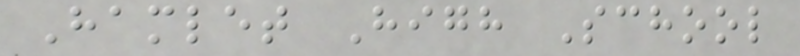Hamlet High School
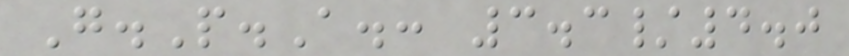G.P.A.: 3.3/4.0
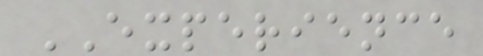EXPERIENCE
